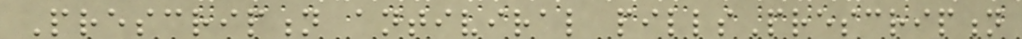Prescription antiviral pillsPrescription
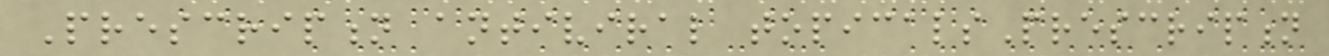Prescription antiviral topicalsPrescription
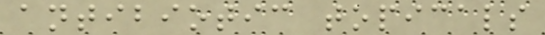antibiotic topicals
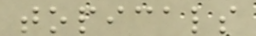topicals
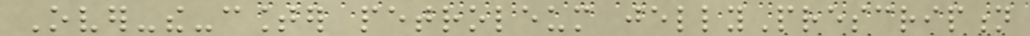Over-the-counter petroleum jellyPrescription
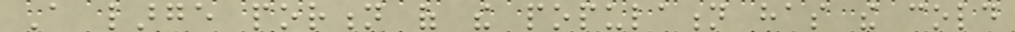A large portion of the population has the cold
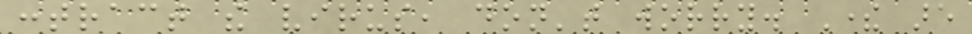contract the virus, don't worry. There are
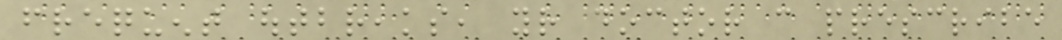frequent outbreaks, your doctor can prescribe
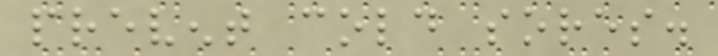prevent cold sores.
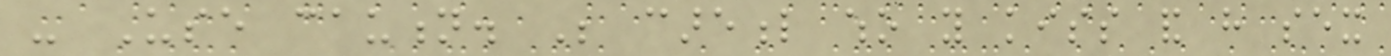- Use caution. Be careful who you kiss and have sex
